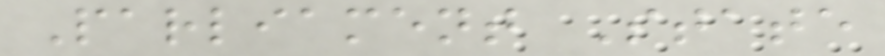Parliament State
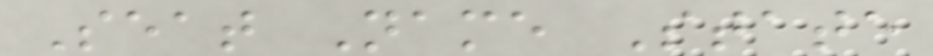Seat Name State
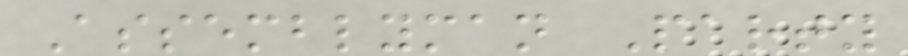Assemblyman Party
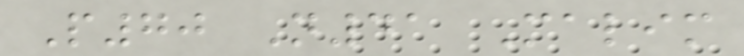P70 N41 Malim
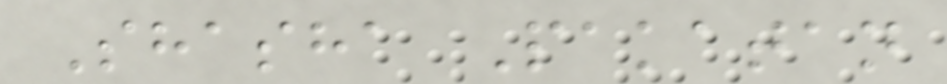Shasha Pakatan
